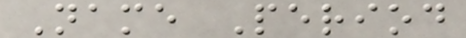Name Period
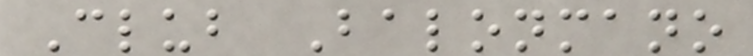Club Balonmano
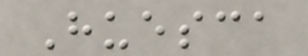Huesca
